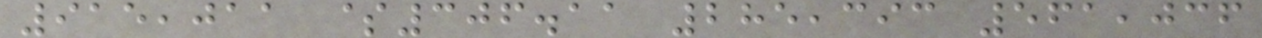915,011 $306.11 285,393 561,036
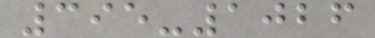395-1026
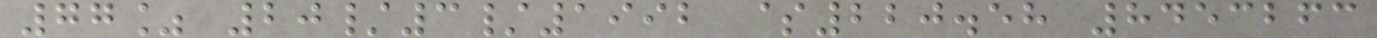77% 20/3/1992 $220.58 8453263
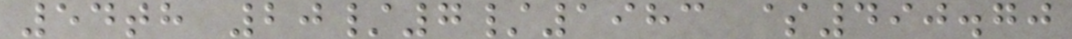54th 20/7/1983 $490.70
